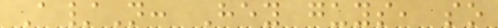A/N: Hey guys, so
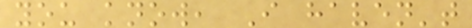you know, I haven't
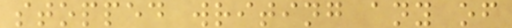stopped writing any of
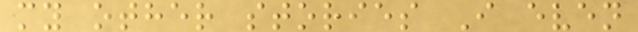my other stories I even
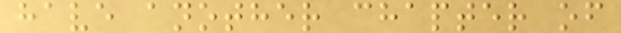have another chapter of
